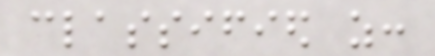classified as:
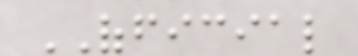OFFICIAL
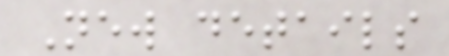New details
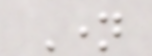Name
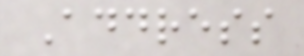Address
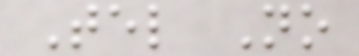Tel No
